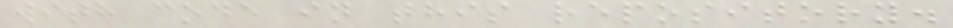with code in this repository.
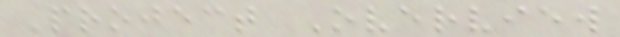Project Overview
